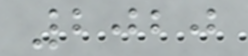2020
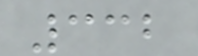332
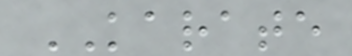KARATE
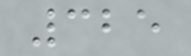325
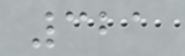321
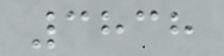3838
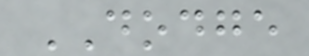DODGE
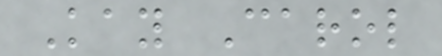Kay Carol
